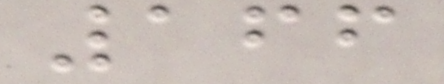166
